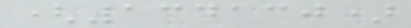(134130)
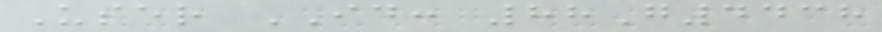User ID: 88G4438
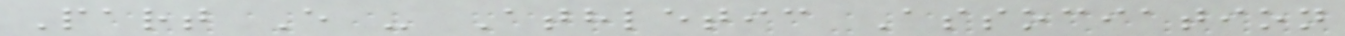Part E - Athletic Association
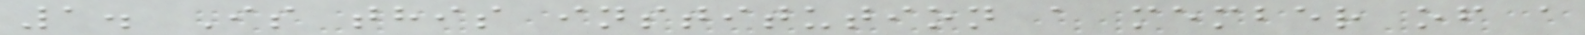1. Is this institution a member of a
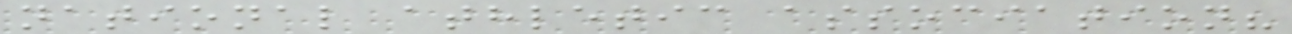national athletic association?
